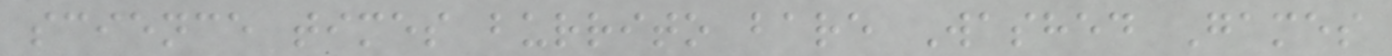science times burrito bare Washed Games
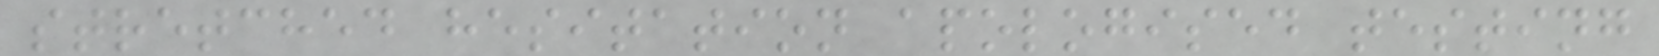stretched hesitation apologised testing
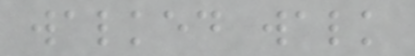walked walk
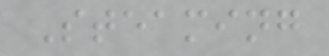Steaming
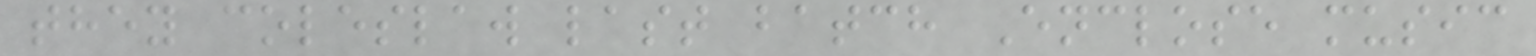they coleslaw last batch Enclose music
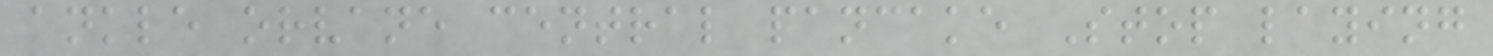ankle orvane central pancake Stop laying
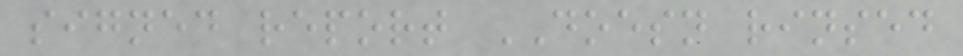signed report DOESN rinsed
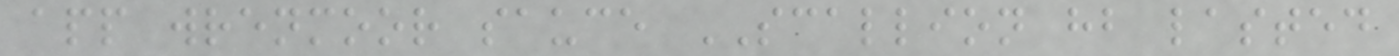app wrenmoor sauce SCALLION hb lasted
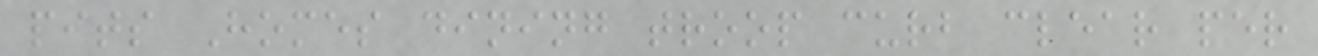pits Homes dining troop curb clear per
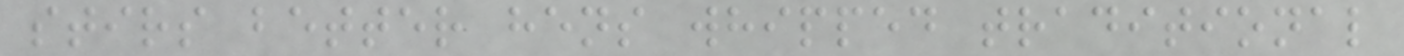stirs better hens whipped traditional
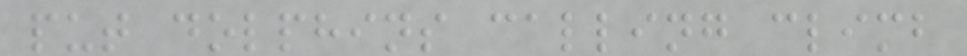put dolphins calling climb
